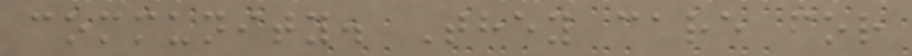community. They care for
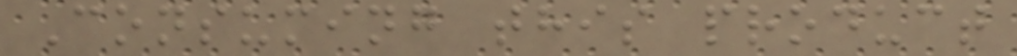Consuming this product
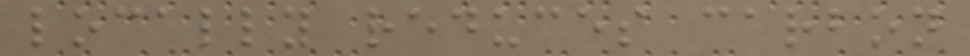locally reduces carbon
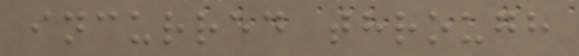incurred through
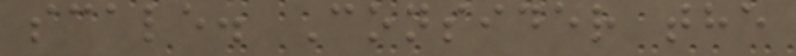scale. Consider the
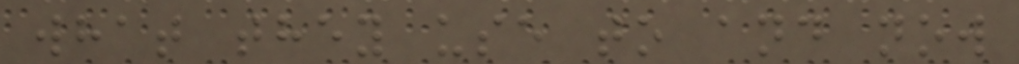what they use to and now
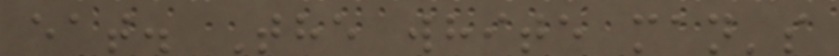eat. The white man's
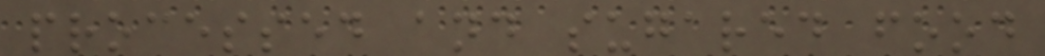processed and sugared food
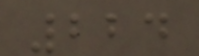224
